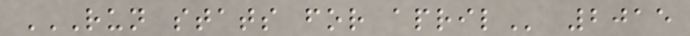RUN STATS FOR APRIL 2015
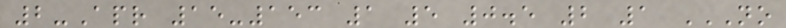2-Apr 15-153 1 5 0.5 2 1 NO
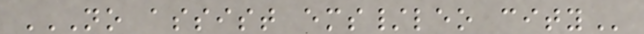NO ASSIST EMS/LEO CITY
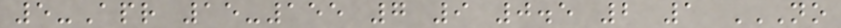5-Apr 15-155 7 9 0.5 2 1 NO
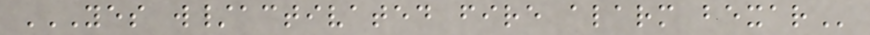YES W/ACTIVATED FIRE ALARM BEXAR
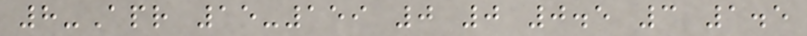8-Apr 15-159 0 0 0.5 3 1.5
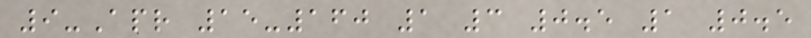9-Apr 15-160 1 3 0.5 1 0.5
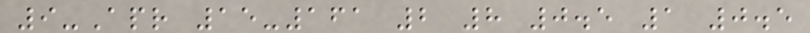9-Apr 15-161 2 8 0.5 1 0.5
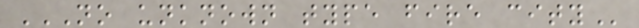NO UNKNOWN TYPE FIRE CITY
